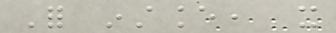For instance, it
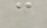can
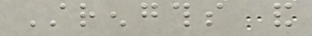Strengths and
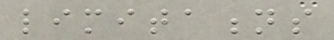limitations
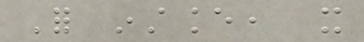For instance, it
